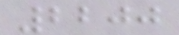2200
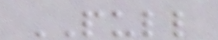PULL
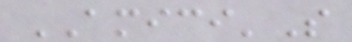AMICI'S
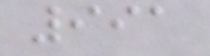991
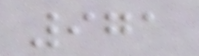971
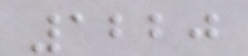1220
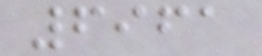6961
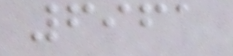6961
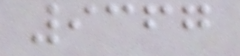9367
